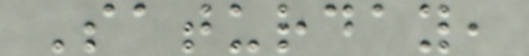Saturday,
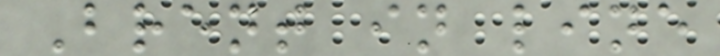Brent in line
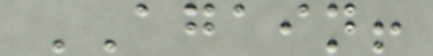AGAIN!
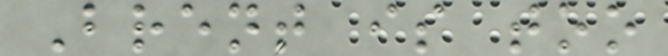Brent is too
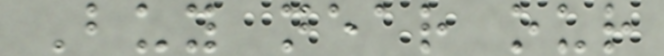Buy near our
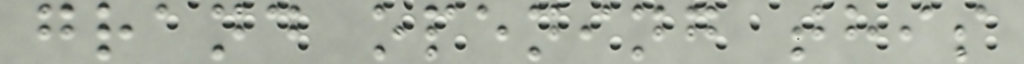grand opening this
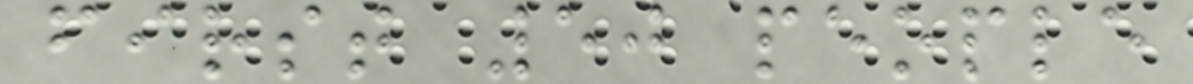first 50 people
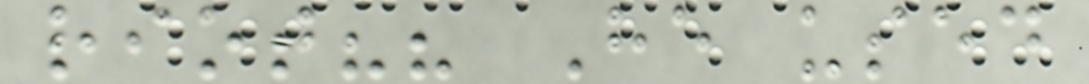riot?? He used
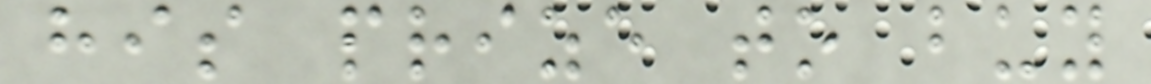his prize to buy
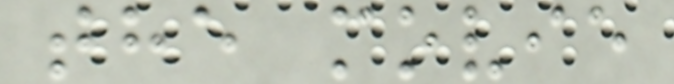the movie
